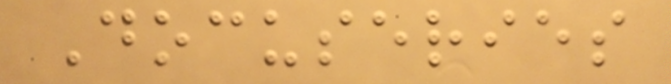Docuseries
